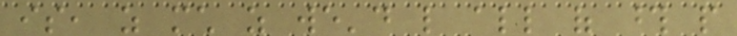is, as much as we'd like all of those people
